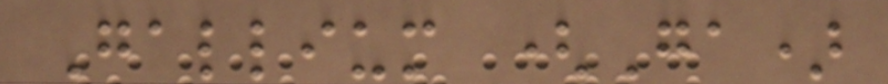Gallium (Ga)
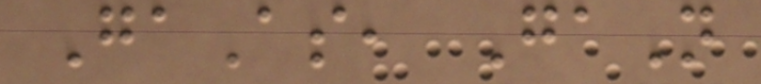GaAs, GaN
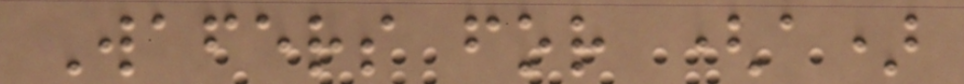Wafers for (a)
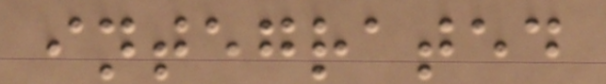integrated
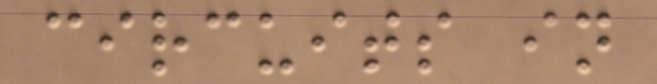circuits in
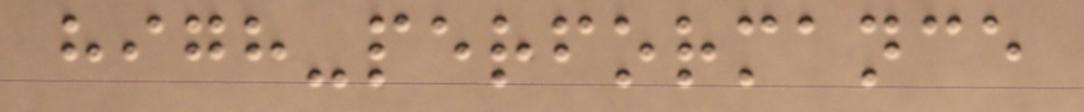high-performance
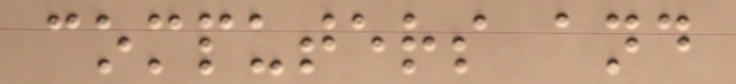computers and
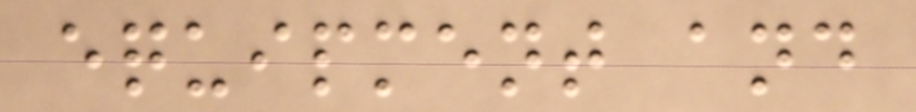equipment and
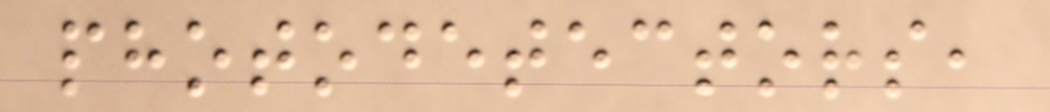photodetectors,
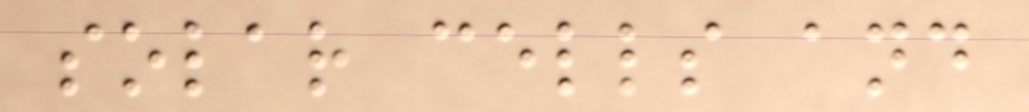solar cells and
